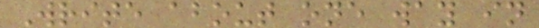Write about one way in
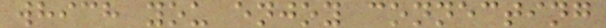which you enjoy connecting
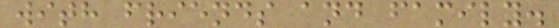with friends and family.
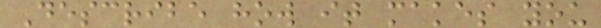Describe how it makes you
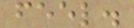feel.
